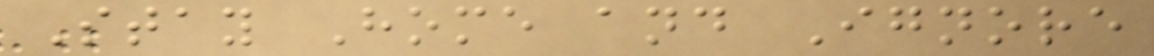Stay Home and Ignore
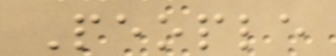People
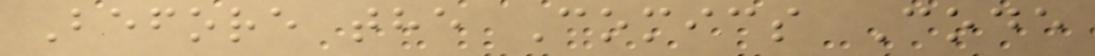Before the Comics Code
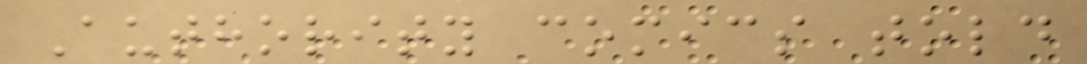Authority comics told
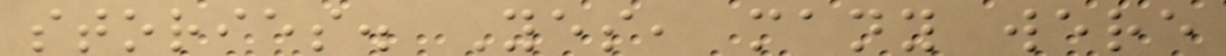stories. Yes, many were
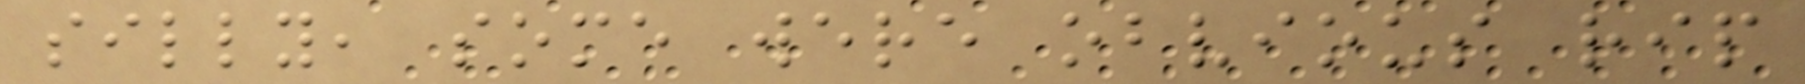silly, some were obvious rip
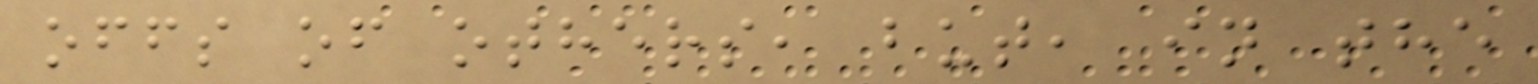offs of others, but, in the
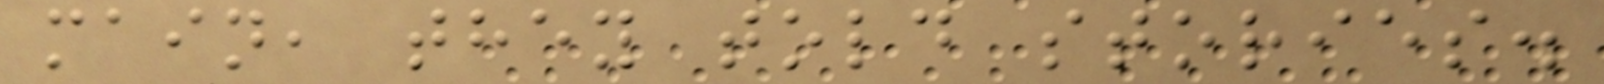main, they told stories.
